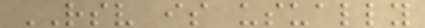RSV is usually
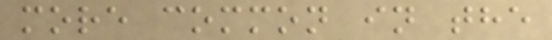more common in the
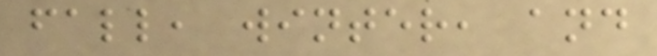fall, winter, and
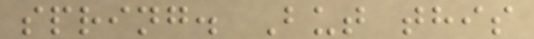spring. But this
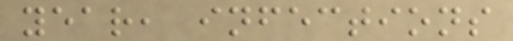year, infections
